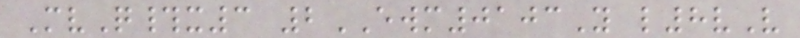MvQ#x3 2EWM0103Y l8vV
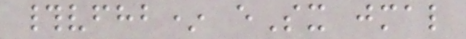#vfhb* eSx jmal
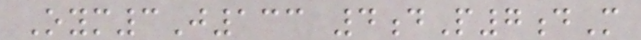Oym3J133 4dP7dM
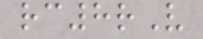rc8rV
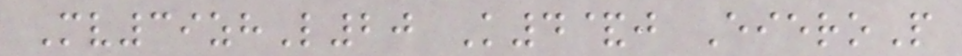Mv39zhL20 K4&j EieroP
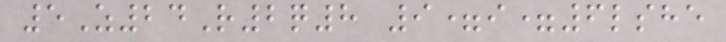5Z24R2q8 9=i=6lshe
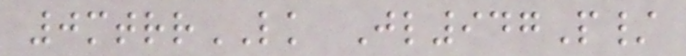0mtrrLK Jl947P/
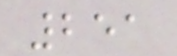251
